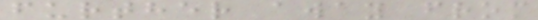further away from
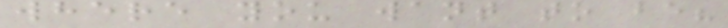where you want to be?
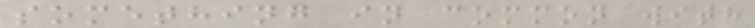something in common with
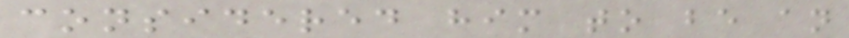considered him to be an
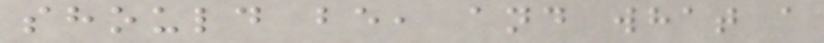should be, and what a
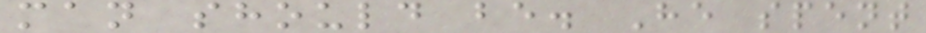man should be. He spent
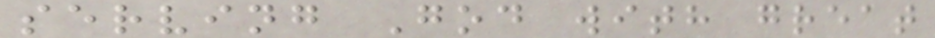serving God with great
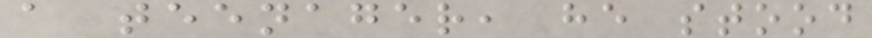a teenager, he stood
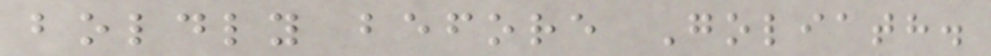boldly before Goliath.
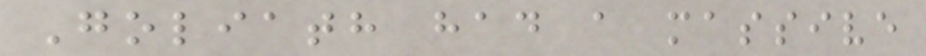Goliath had a massive
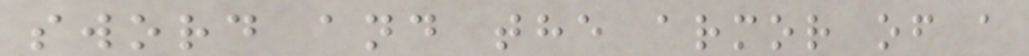sword and the armor of a
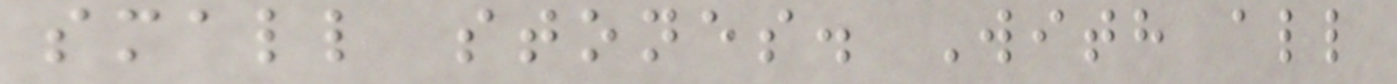small stones. With all
